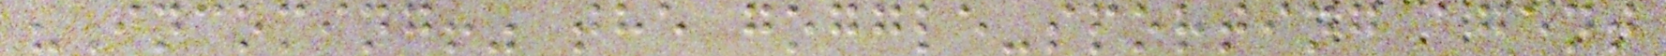"Incoming!" the goggle-sporting agent
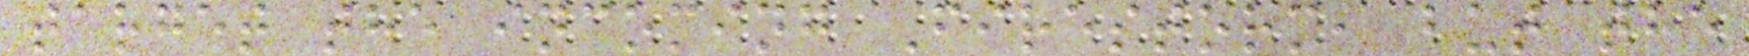target the incoming Firestorm, but the
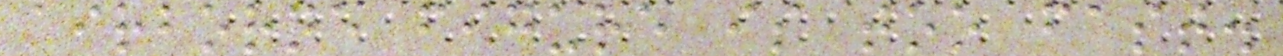airborne figure is too fast.
